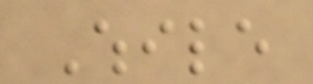While
